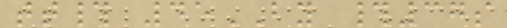tt# 45BY #37s
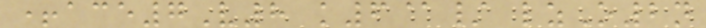+ace7V8 k6@/ lzO2n
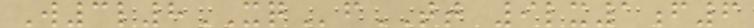W3l8XQfTT 9lx1f6
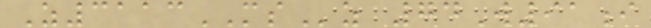Z3113MSz 74W91i
